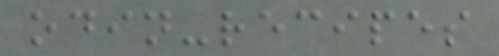odin-recipes
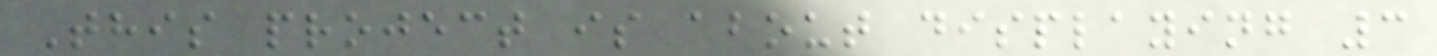This project is about displaying 3
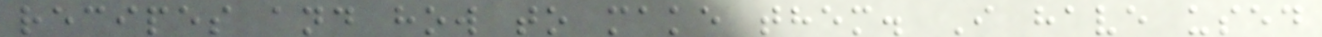recipes and how to make them. I have used
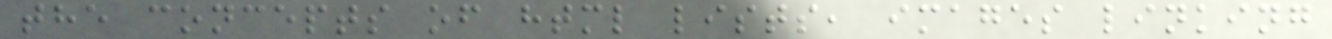the concepts of html lists, images linking
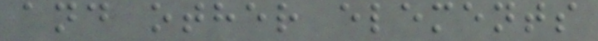and other elements
